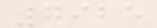7925
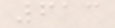613
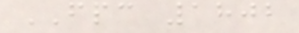FPC 1802
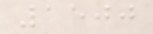1500
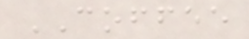COFFEE
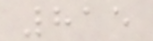815
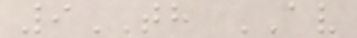9TH AV
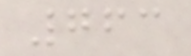763
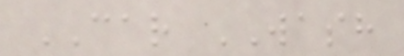CAR WASH
